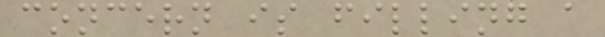concern is filling a
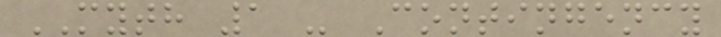MYTH 1 - Contingency
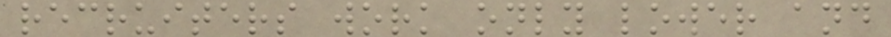recruiters work only lower and
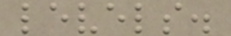levels.
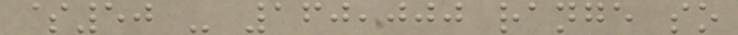$50 - 160,000 range so
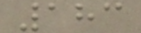183
